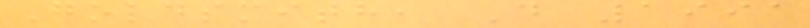Goldsmith, D 1991
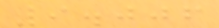9.006
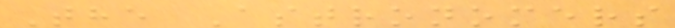The Astronomers
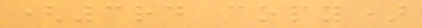(3rd copy)
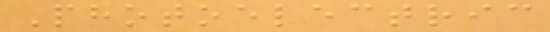Photoelectric
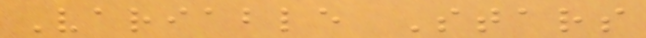Variable Stars
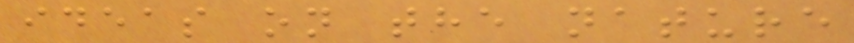ideas on the nature
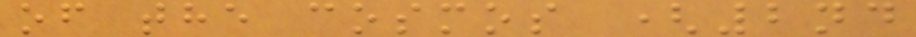of the cosmos (2nd
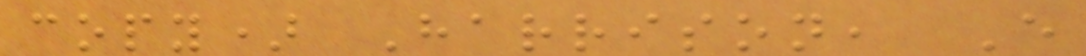copy) Harrison, E
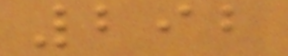292
